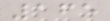165
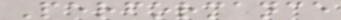Performance
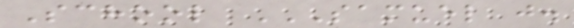School SAMUEL J.
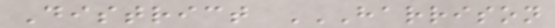District HARRISON
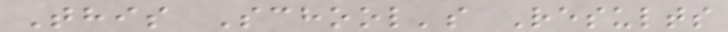This School's Results
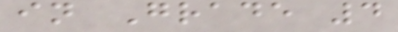in Grade 4
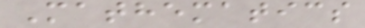Mathematics
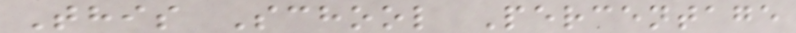This School Percentage
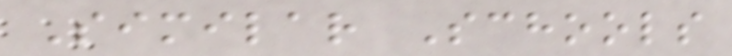Similar Schools
